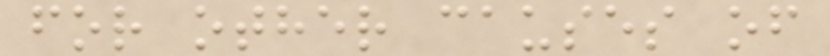for other causes of
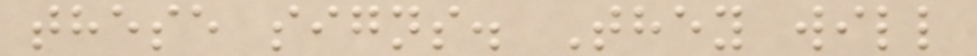these signs. They will
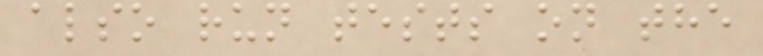also run tests on the
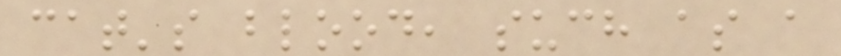cat's blood, such as a
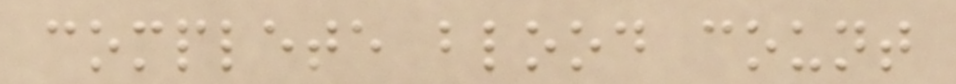complete blood count
